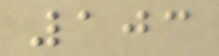103
